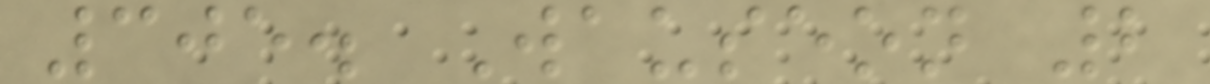305. Wauseon 2
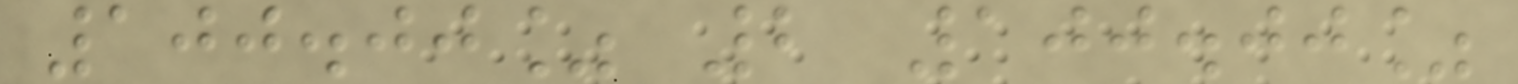100.00% 2 100.00%
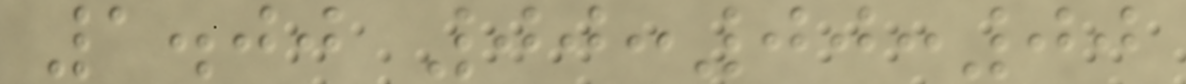1.00 00:00:00
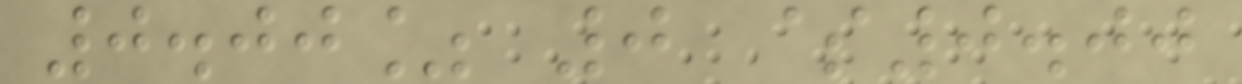0.00% 0 $0.00
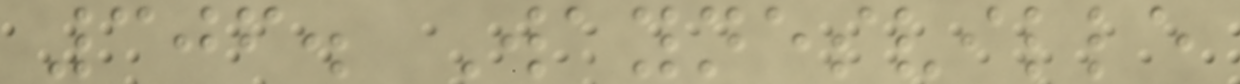306. Waynesville
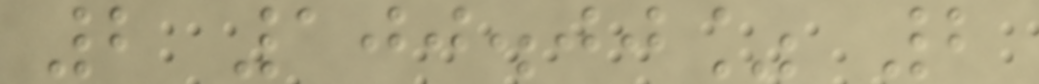2 100.00% 2
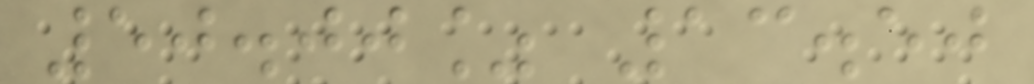50.00% 13.50
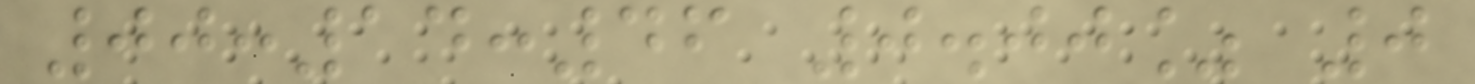00:14:46 0.00% 0
